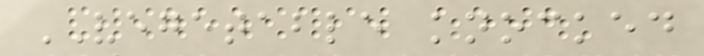VEGETABLE knocked
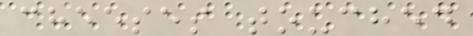cheeses touched
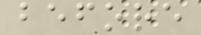before
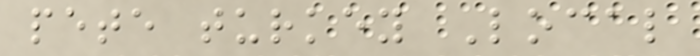pete turkey Local
